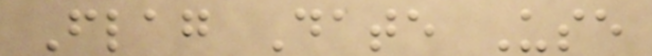Flag Date Use
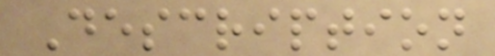Description
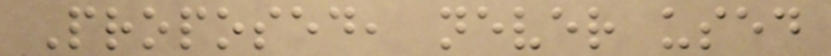Proposed, never used
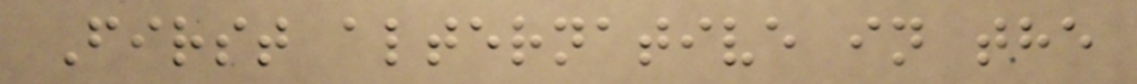First alternative in the
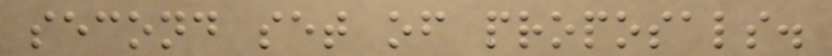second set of proposals.
